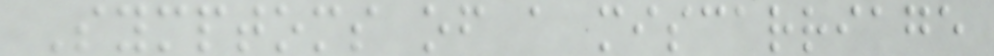Symptoms of a miscarriage
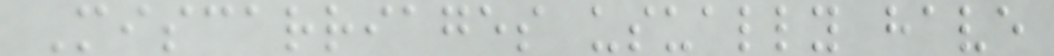Miscarriages usually have
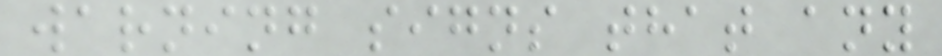warning signs that any
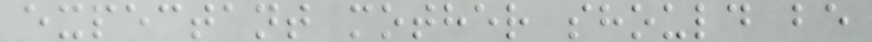expectant mother should be
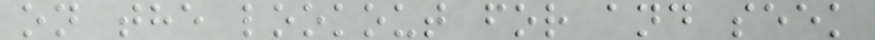on the lookout for and seek
